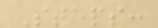Steps:
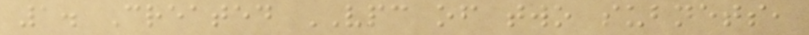1. Created VPC of two subnets,
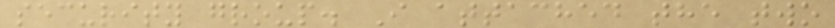security group. I attached the two
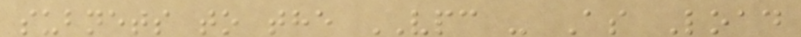subnets to the VPC - As Load
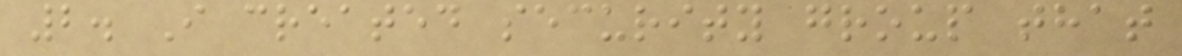2. I created security group that
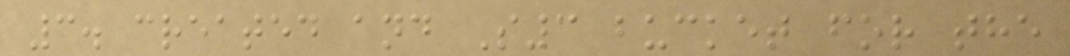3. created and S3 bucket for the
